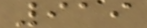919
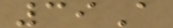39A
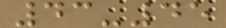43-45
